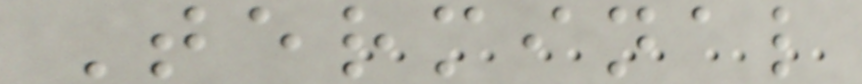Terminal
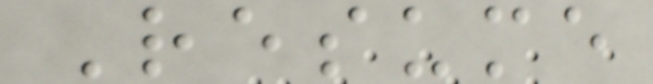Resume
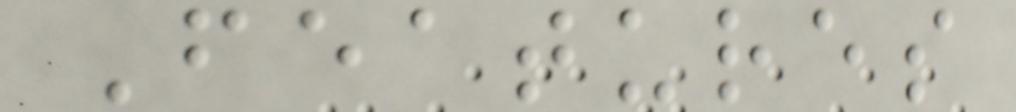Features
